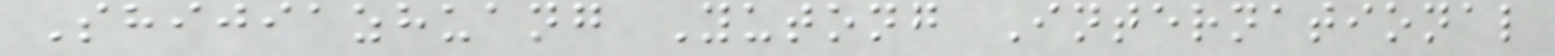Shijiazhuang Yutong International
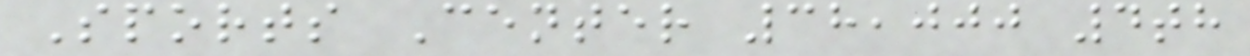Sports Center 38,000 4th
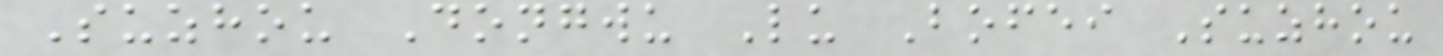Suzhou Dongwu Lu Bofei Suzhou
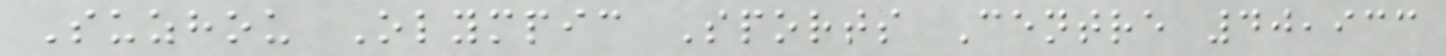Suzhou Olympic Sports Centre 40,933
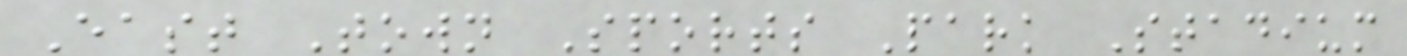East Town Sports Park Stadium
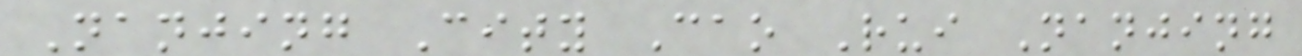Nanjing City Cao Rui Nanjing
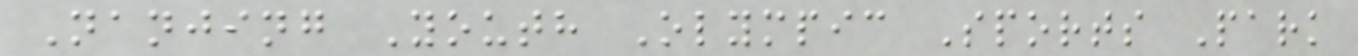Nanjing Youth Olympic Sports Park
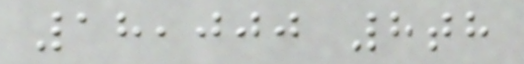18,000 8th
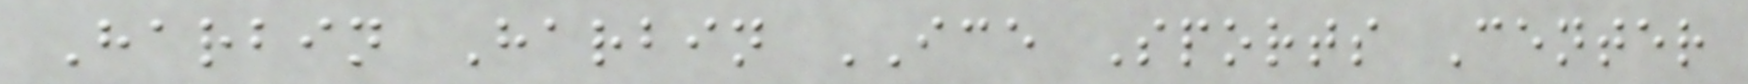Harbin Harbin ICE Sports Center
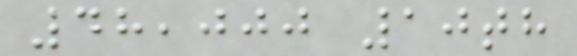48,000 10th
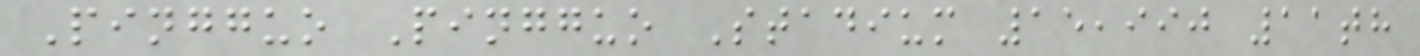Pingguo Pingguo Stadium 15,990 11th
